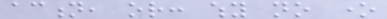action, or: why no one
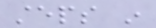steps in
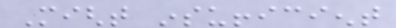Might insufficient
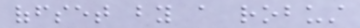offset by a robust
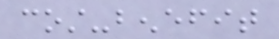cost-benefit
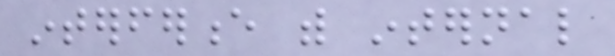interference with internal
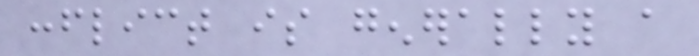conflict is generally a
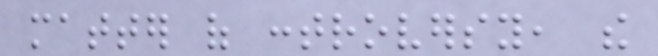matter of controversy, the
